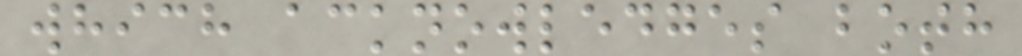which acknowledges both
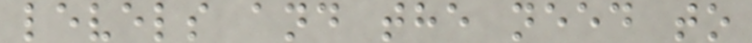levels and the need to
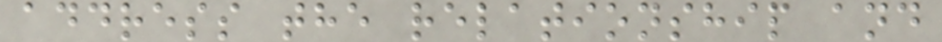address the relationship and
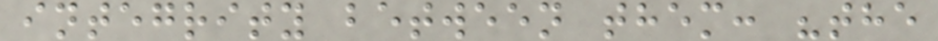integrity between them: "the
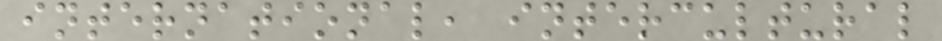international, intercultural
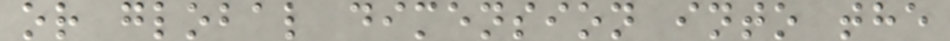or global dimension into the
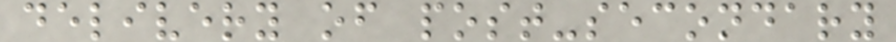delivery of post-secondary
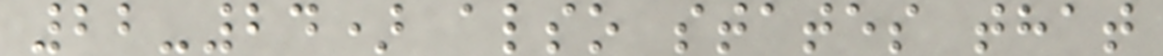22-24) also states that
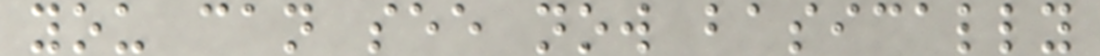you can see now basically
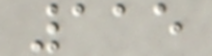115
